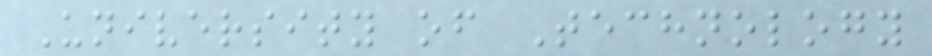University of Technology
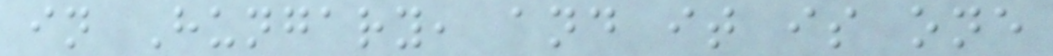in Hungary, and it is one
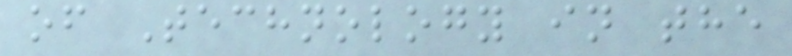of Technology in the
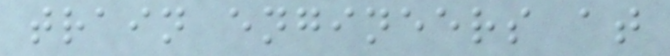train engineers at
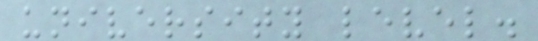university level.
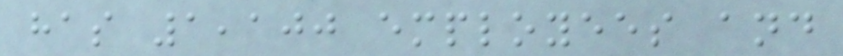has 1,100 employees and
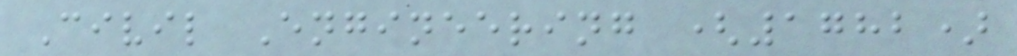Civil Engineering (1782)
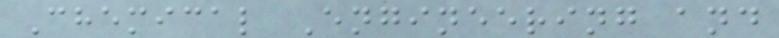Chemical Engineering and
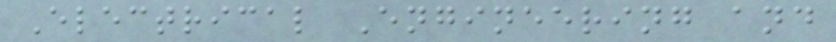Electrical Engineering and
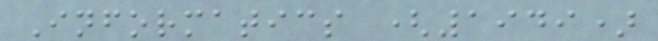Informatics (1949)
